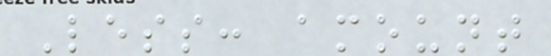Less: amount
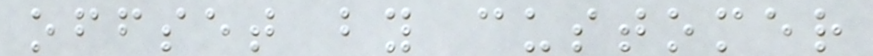offset by customer
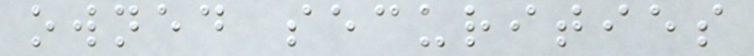owned securities
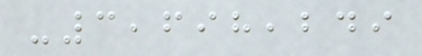-3,698,249
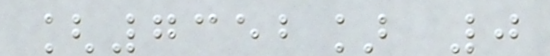[7352] 0
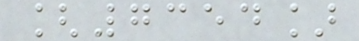[7354]
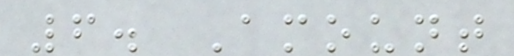6. Amount
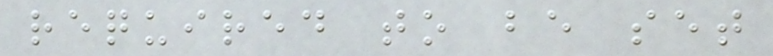required to be set
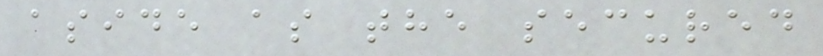aside as the secured
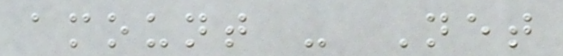amount - Net
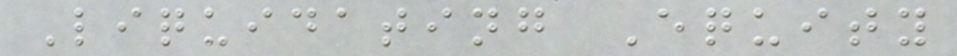Liquidating Equity
